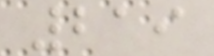219
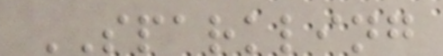SPARKLING
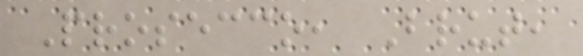Prosecco, Brut,
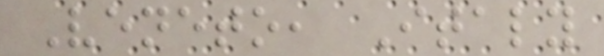Veneto, Italy
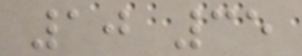10 35
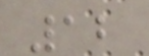12
